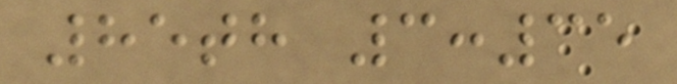85th 3:35
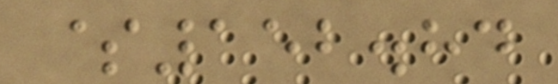$152.84
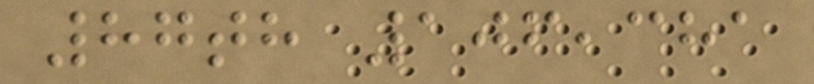87th 106,381
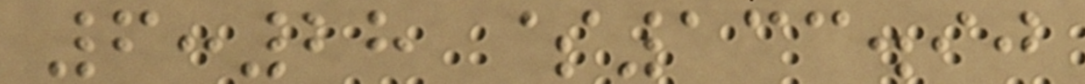6:28 $133.90
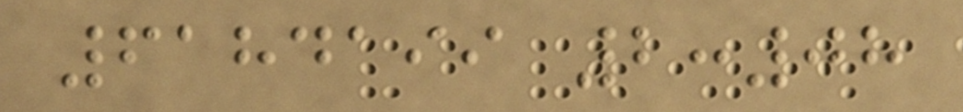6184199 2:08
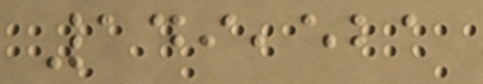149,521
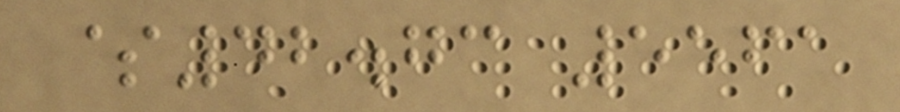$42.73 5561
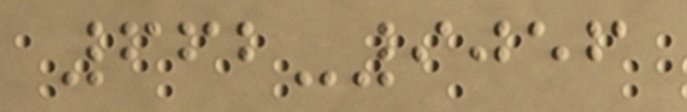662-9056
